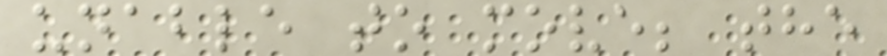unable to move; the
